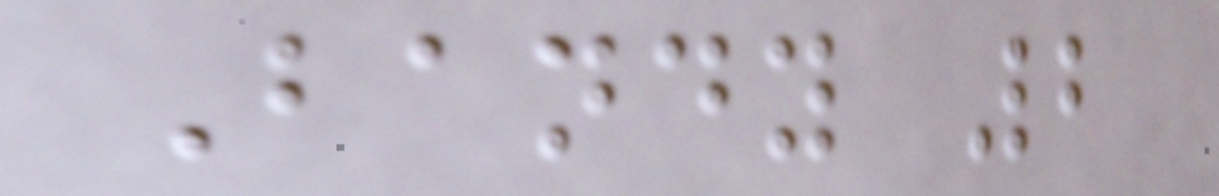Bandy 2
